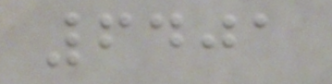6401
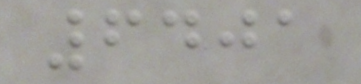6401
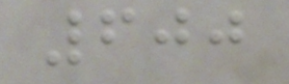600
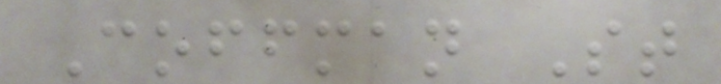Coffman St
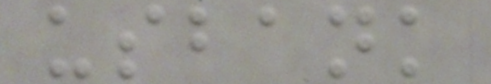usbank
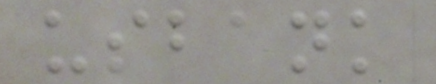usbank
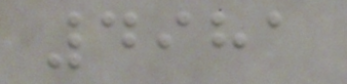4981
